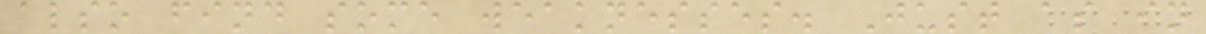also find some weaknesses. Just as in
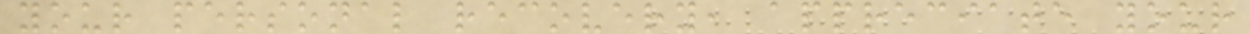your personal recovery, appreciate your
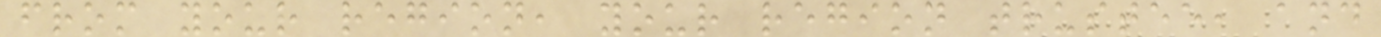from your region, your region trustee, and
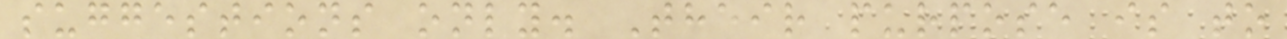suggestions only. Their purpose is to
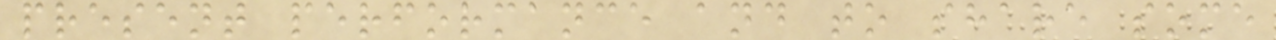present performance and to share some
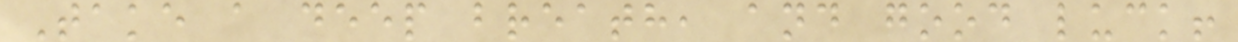Take a deep breath, and good luck!
